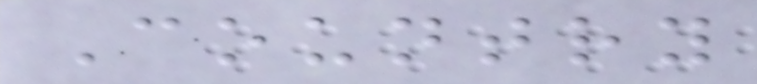Country
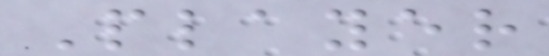Player
